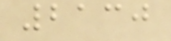2130
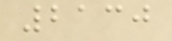2130
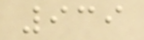939
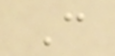C
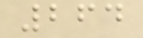264
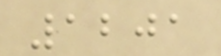1201
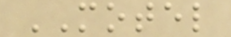MOTEL
